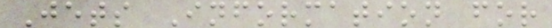Jets Information for
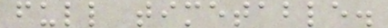full timetable.
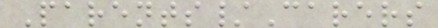Parents/Carers
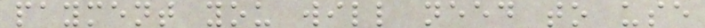payment you will need to use
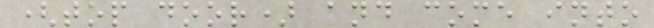(top door) and come into
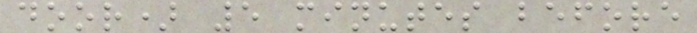door) 5 minutes before
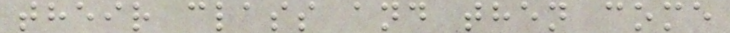their class and then come
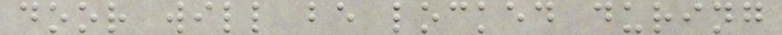door will be locked during
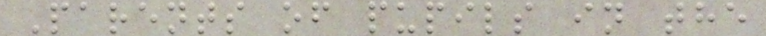Parents of pupils in the
